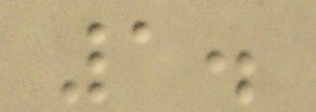1.
